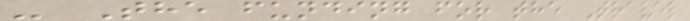- The funding for the Travel
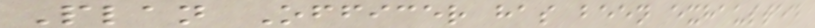Plan Officer has been exhausted
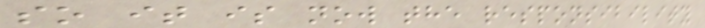so it is now the responsibility
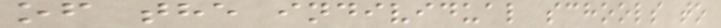of the individual schools to
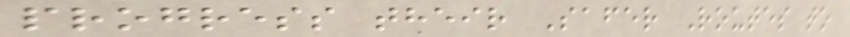progress their Safer Routes to
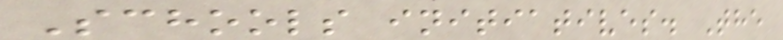Schools initiatives. The
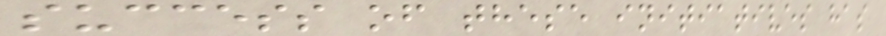success of these initiatives has
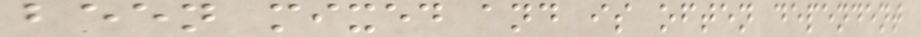been mixed and is often dependent
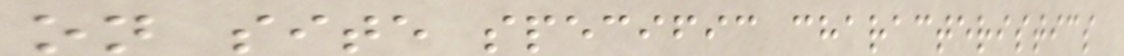on site specific characteristics
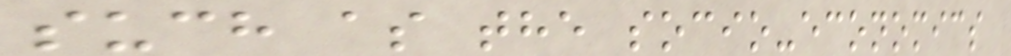such as the socio-economics
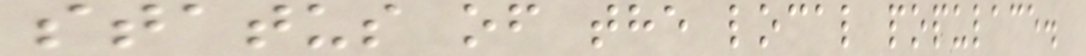status of the local populace.
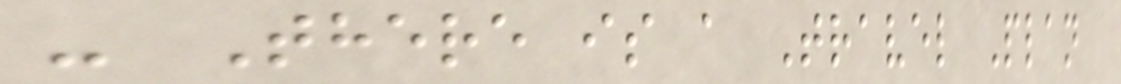- There is a Travel Plan
